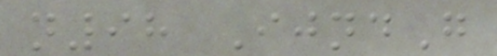n98 IjndG
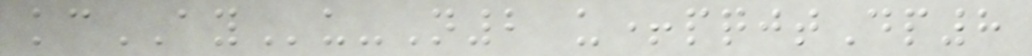kcAYu-N2 u+pqjtDp8
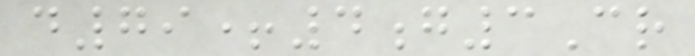d79+4g3Cr
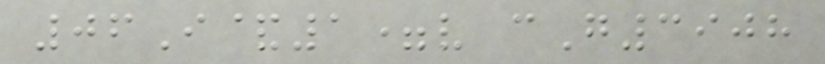06I&1=v cG3908
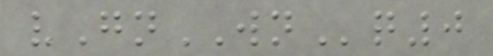vGnWNq0
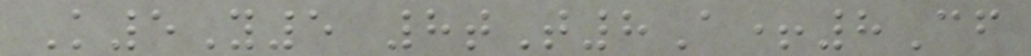K5Y5 8tT8A+8Cf
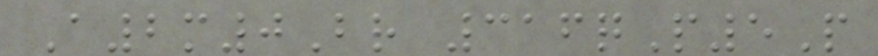A2m0Br 316qP5P
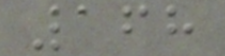168
